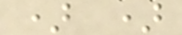) )
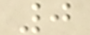0
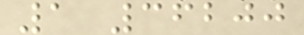1 36200
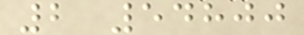2 54800
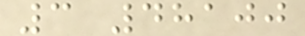3 48100
